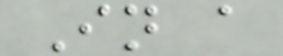In a
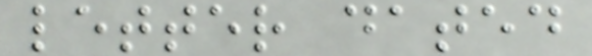letter dated
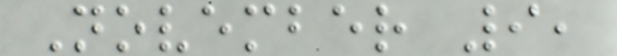November 9,
